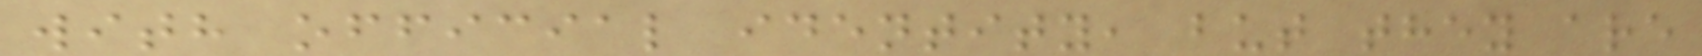with official identity, but they are
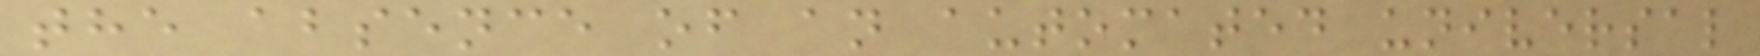the absence of an automated universal
